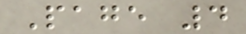Page 4
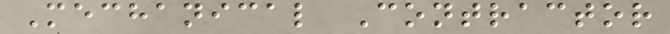Mechanical Contractor
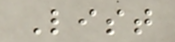List
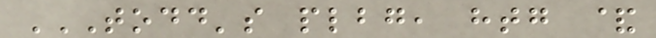TODD'S PLBG, HTG &
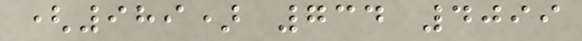(989) 734 4099
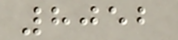8052
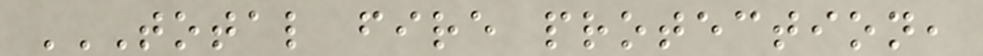TOTAL FIRE PROTECTION,
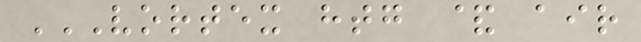VORTEX HTG & AIR
